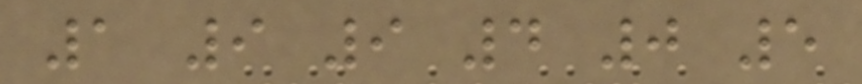1 9 9 4 0 5
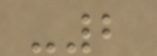-2
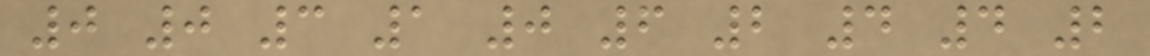0 0 3 1 0 6 2 4 4 2
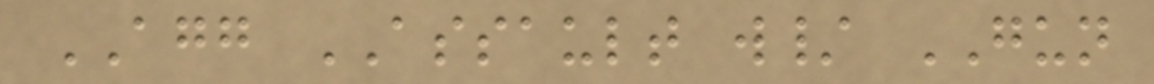AGG ASSAULT w/ GUN
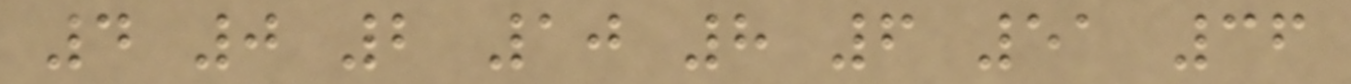4 0 2 10 8 6 51 36
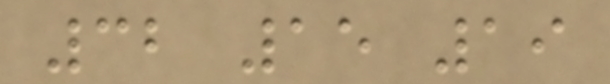32 15 19
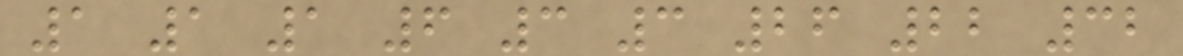1 1 1 6 3 3 26 22 32
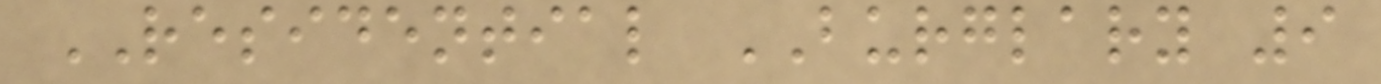RESIDENTIAL BURGLARY 9
